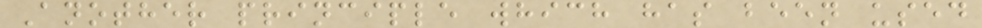Another principle which has been used
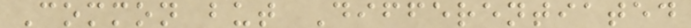Common but Differentiated
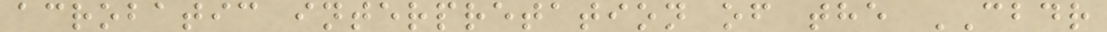acrobatic interpretation of the CBDR
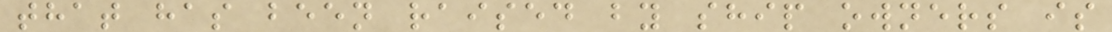that has been raised by ship owners is
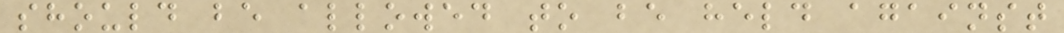should be allowed to be held against
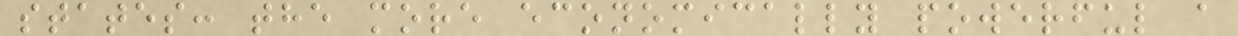states: the more economically powerful a
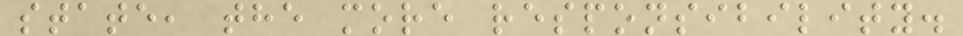state, the more responsibility.
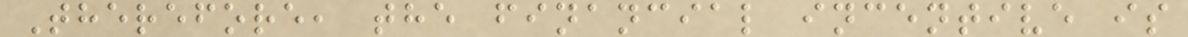Therefore, the financial incentive is
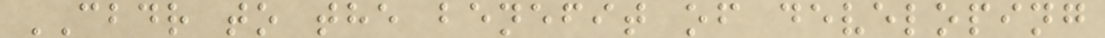CBDR to the benefit of developing
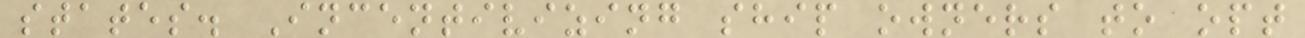states. Incentivizing ship owners to opt
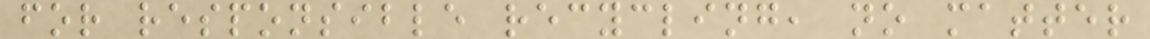for responsible recycling, no matter
